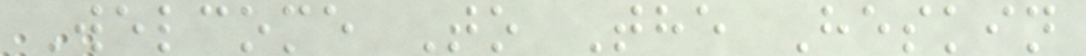Welcome To The Heskin
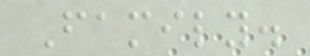Family.
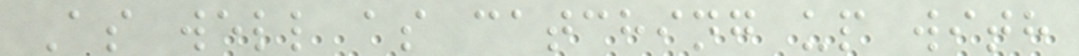As well as catching up with
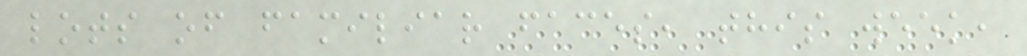lots of familiar faces, this week,
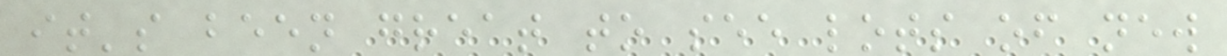it's been great to see lots of new
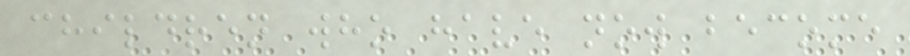children who have now become
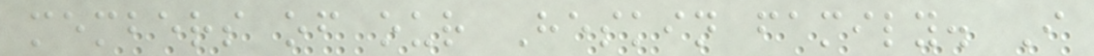members of our Heskin family. I
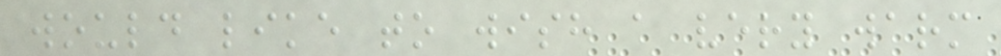would like to wish a very warm
